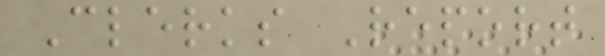Clerks Report
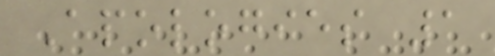Apologies 1
